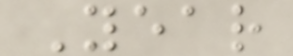Year
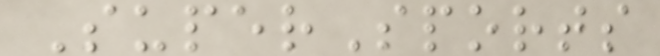SuperSports
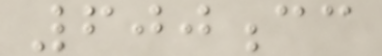600cc
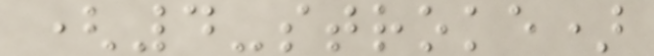(4-stroke)
